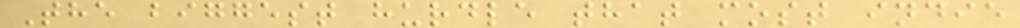The biggest hurdle that most indie
